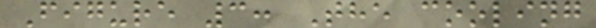Figure 3: The cooling
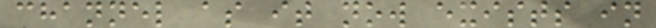channel as it now exists in
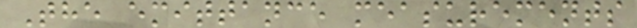The emittance measurements
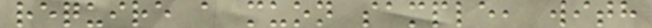require a muon sample, with
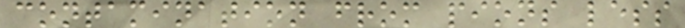contamination from pions less
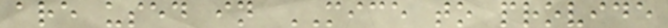are used in MICE to provide
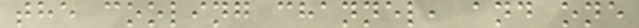the cooling channel, and one
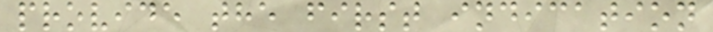provide the first indication
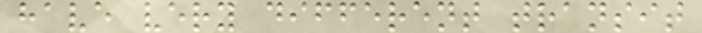have very different transit
